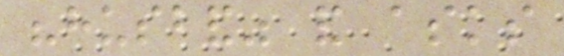"husband" and asks
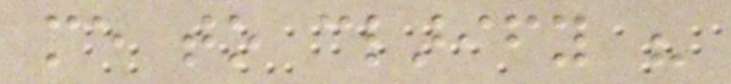me to clarify his
